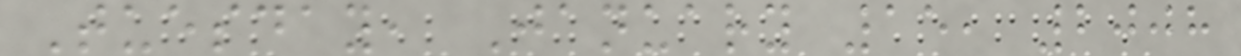Tuesday, January 15, 2008
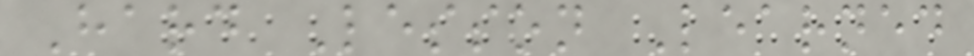Hard Lesson Learned
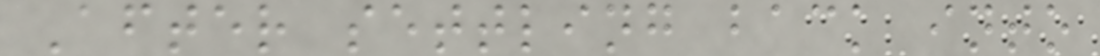After settling back into
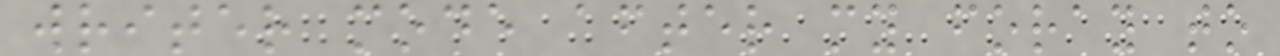writer mode after my foray to
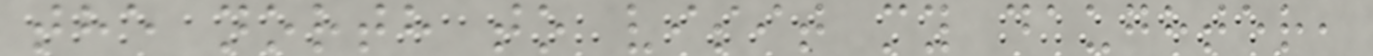the north to visit my daughter,
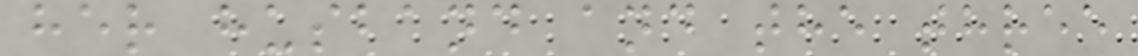her husband and the three
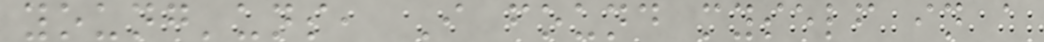young'uns, I found myself in a
